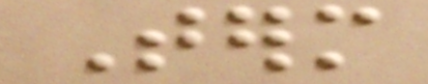Term
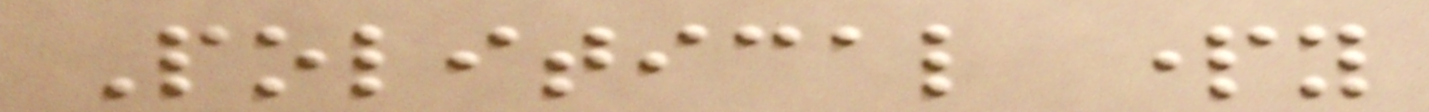Political party
